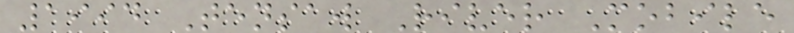1994 Tensaw River Mobile
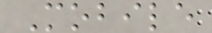Mobile
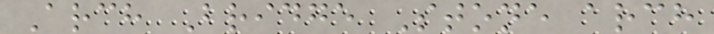Arch Bridge Stone arch
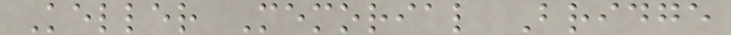Keller Memorial Bridge
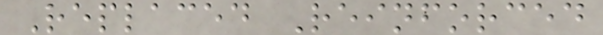Replaced Reinforced
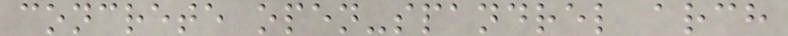concrete open-spandrel arch
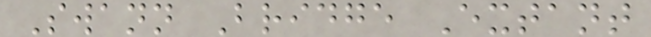Swann Bridge Extant
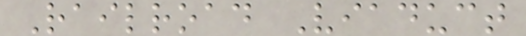Railroad Viaduct
